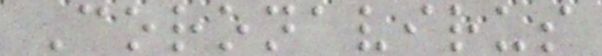Coronavirus
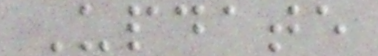Update
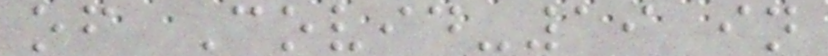of Covid-19 in
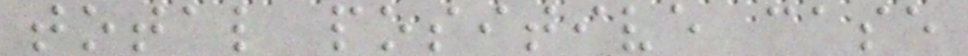total positive case
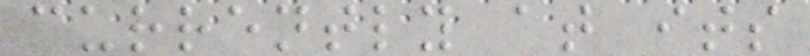currently at its
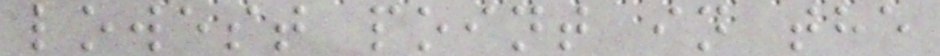lowest point in the
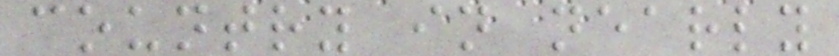country in nearly
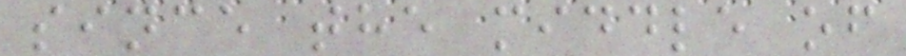since the middle of
